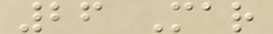26 Mar
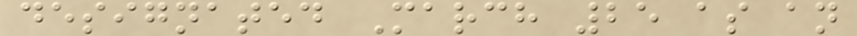designated March 25 as an
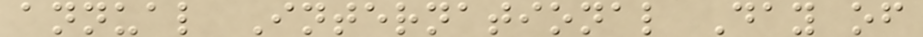annual International Day of
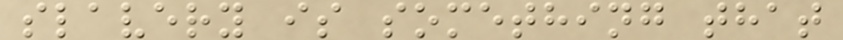slavery is something that
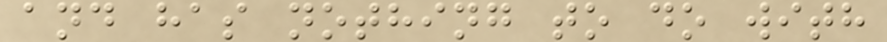and has nothing to do with
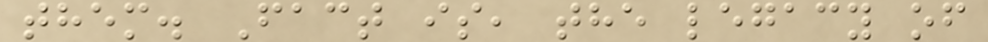them. Fact is, the legacy of
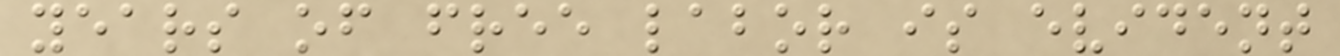years of free labor is evident
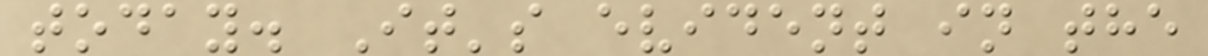today. It's evident in the
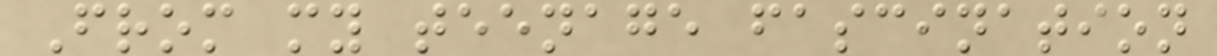From my teenage fascination
